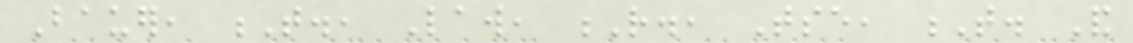Bauer, T., Law, R., Tse, T. And
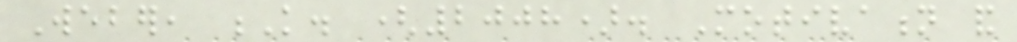Weber, K. (2008). Motivation and
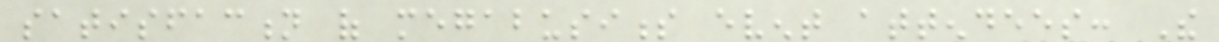satisfaction of megabusiness event attendees: The
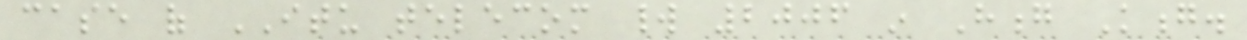case of ITU telecom world 2006 in Hong Kong.
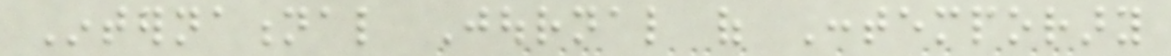International Journal of Contemporary
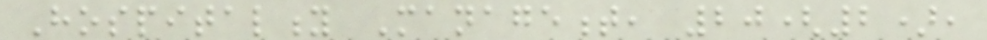Hospitality Management, 20(2),
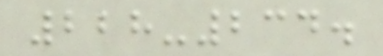228-234.
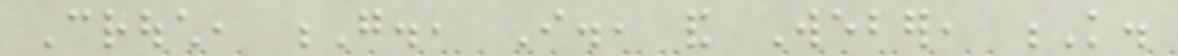Crouch, G., I., and Weber, K.
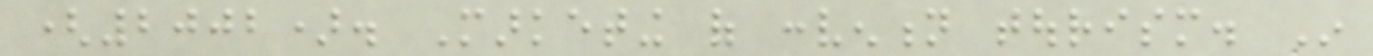(2002). Marketing of convention tourism. In
